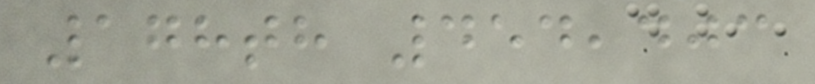178th 454,403
